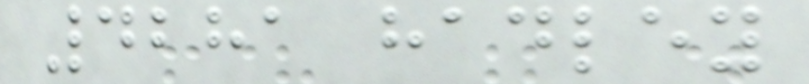4281 hadley
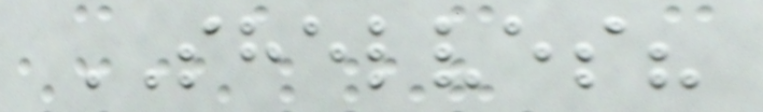SHELVES?
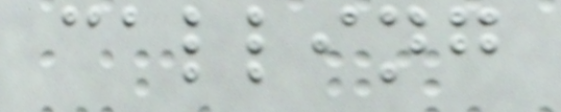calling
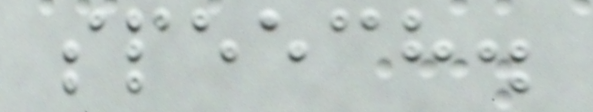speech.
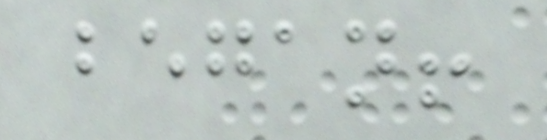began!
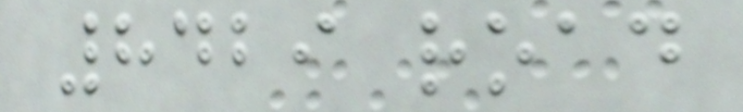8429 road
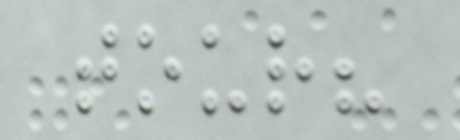tour?
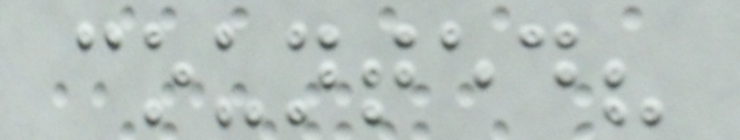counted?
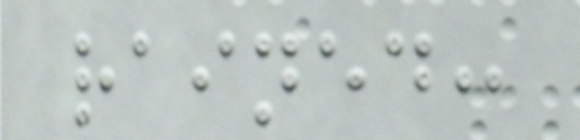rained:
